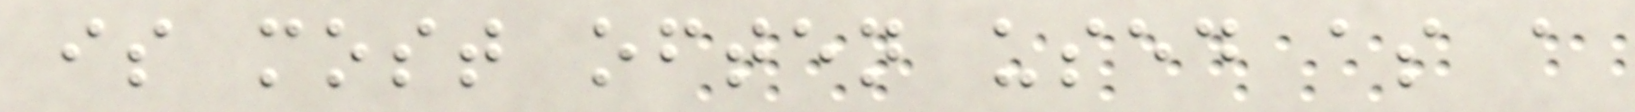is most often used as a
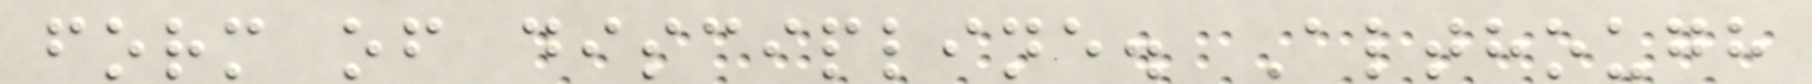form of discipline. Although
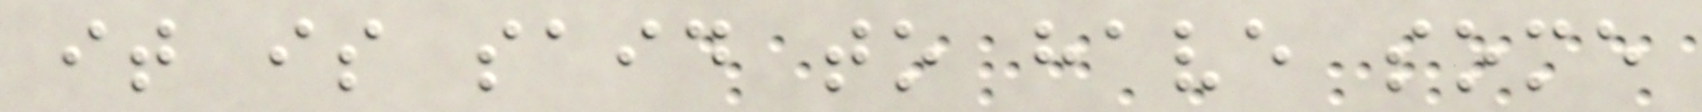it is said to have some
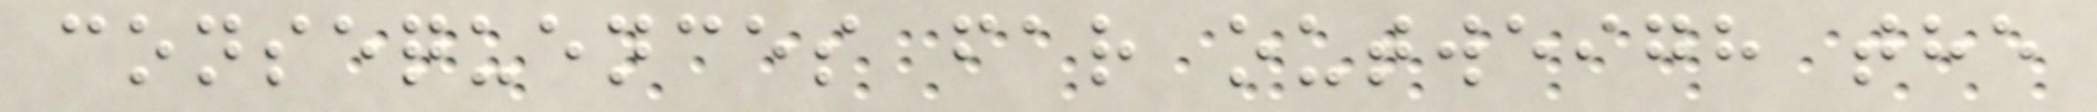consequences far outweigh the
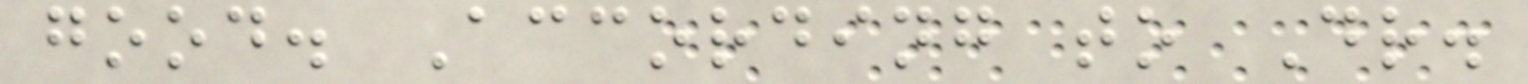good. According to Dr.
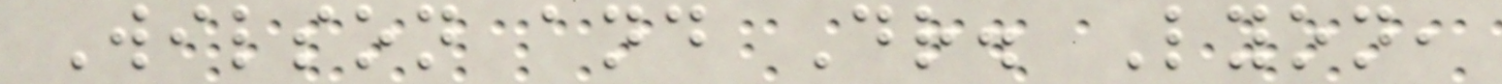Wilson and Dr. Lyon,
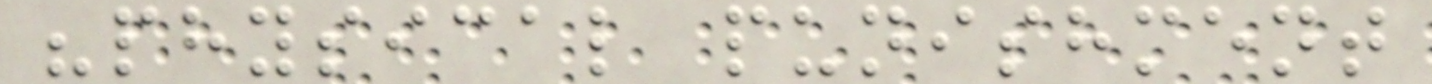"physical punishment
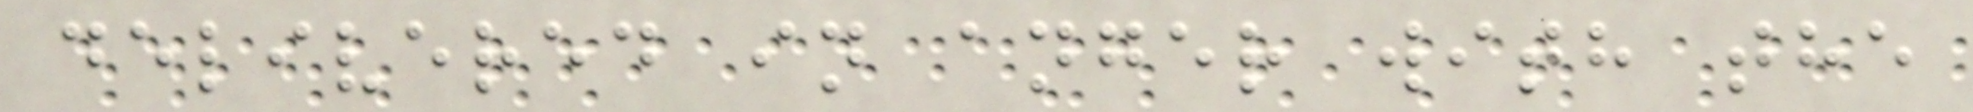delivered in anger with the
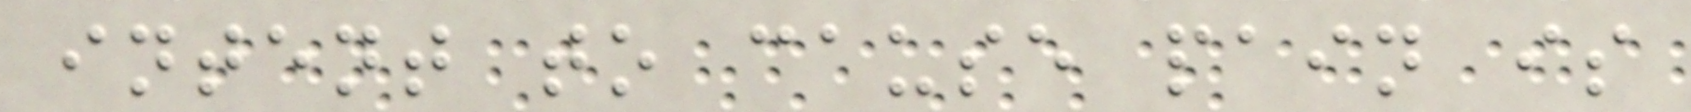intent to cause pain is
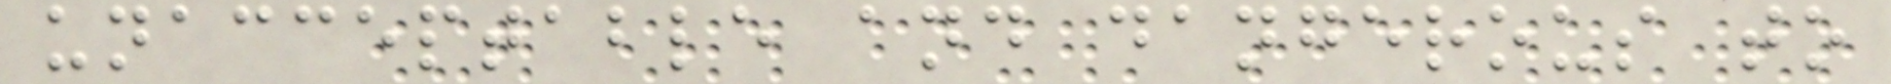unacceptable and dangerous to
